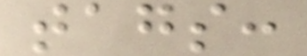tags:
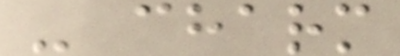- charm
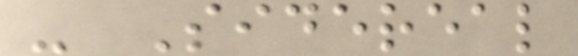- Sidereal
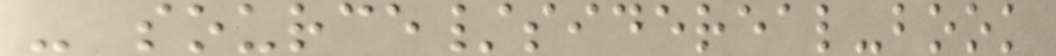- source/sidereal-book
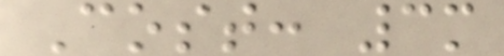Cost: 3m
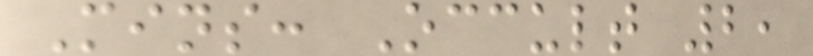Mins: Occult 2,
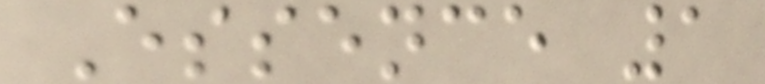Essence 1
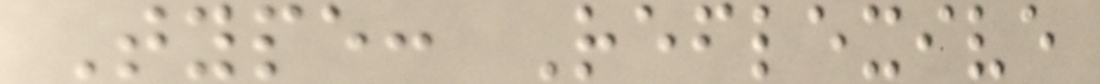Type: Reflexive
